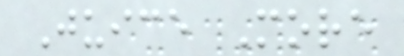Juice More
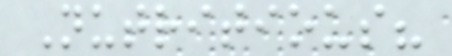Nutritious?
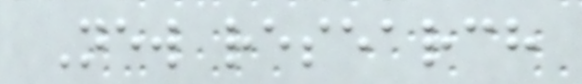New research
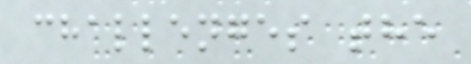challenges the
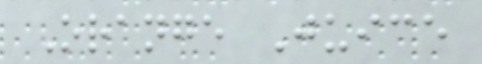Orange Juice
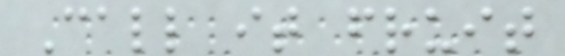Call it fruit
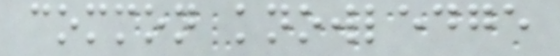common knowledge
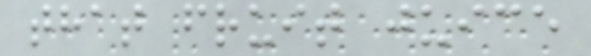that fruit juice
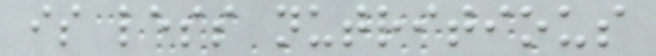is less nutritious
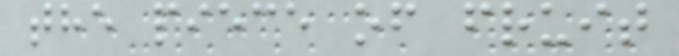the piece of fruit
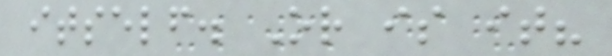itself. Or is it?
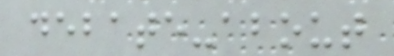debate-about
